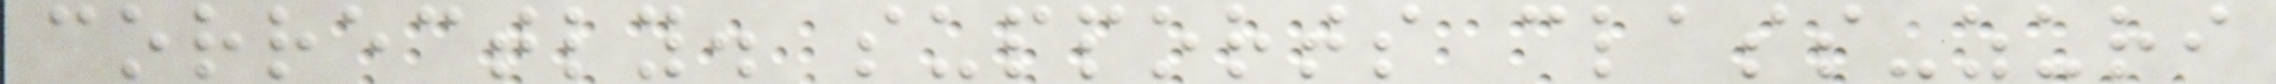correctly. supports class-zuri
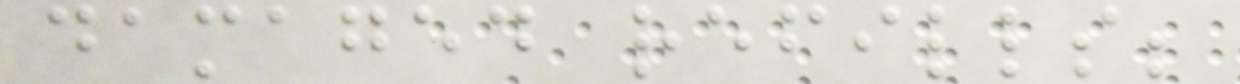damaged refills;
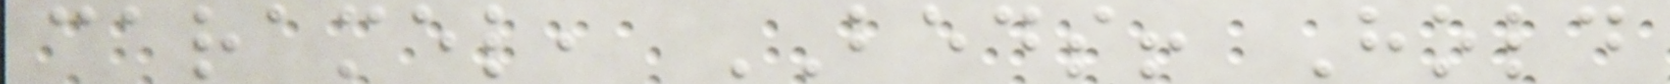caramel, BEDS! Hold
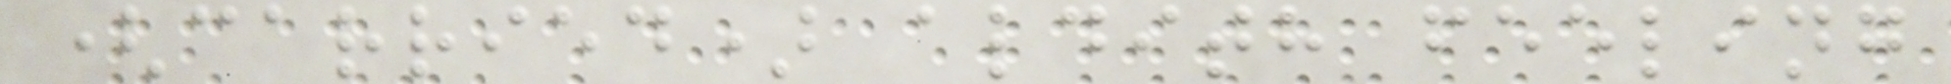(carried) aldith feeling
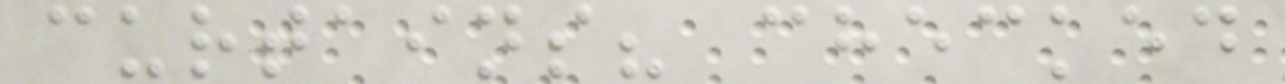curtains? checked
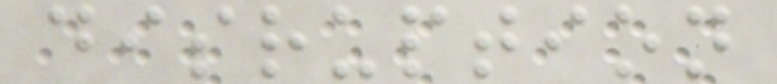disruption
